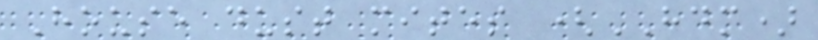House dust mites (HDM)
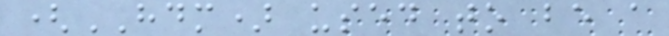(HDM) used to be a
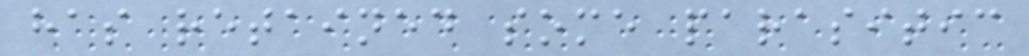has retained some parasitic
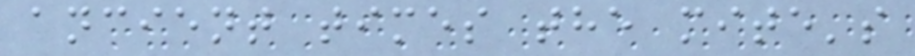ancient times the mite's
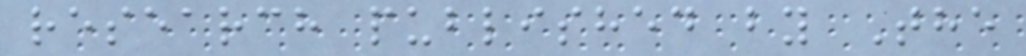research published by The
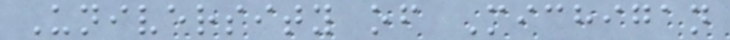University of Michigan
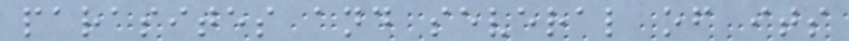parasites and several of its
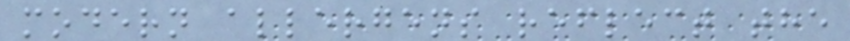modern allergens reflect the
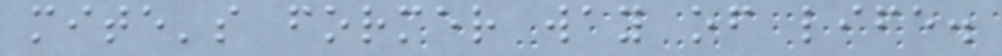mite's former way of life.
